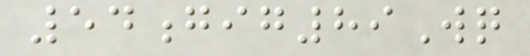54gig89Wq
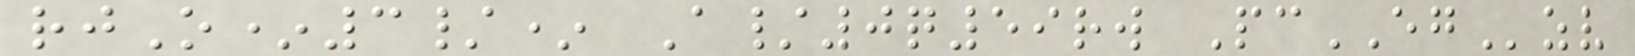rjO*3/* A/0q59rw PcEGzv
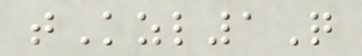tKzl1Q
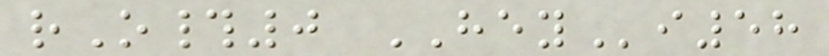rO#0 HEYi58
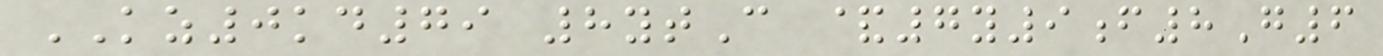KZ0kd79 8ytC &7y9f8G6
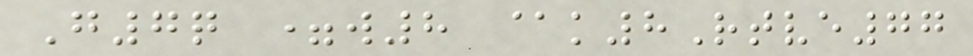G7q =w8 @k8Rtve77
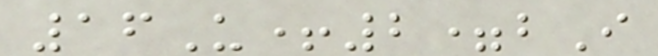16U+2=bI
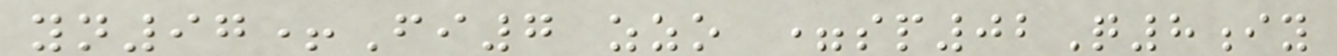yn97+Fi7 zzo =sp02Q8iy
